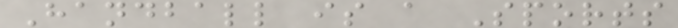Handball is a Sports
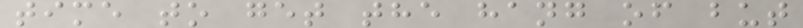time to get the hang of but
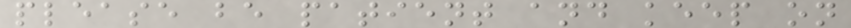please be patient and keep on
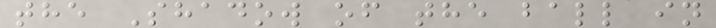the Shadow of the ball in
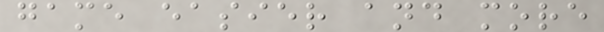game easier and more
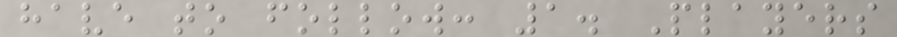have to follow: 1. Players
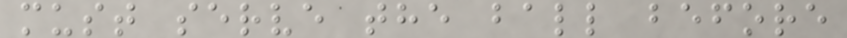must serve the ball before
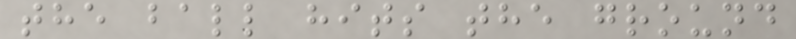the ball hits the ground
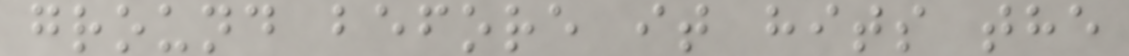ground before it hits the
